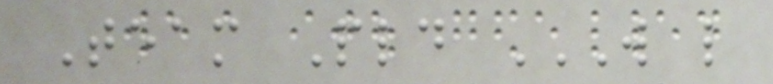Team Pld W L
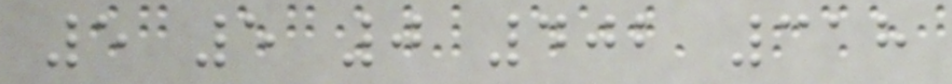5 5 0 402 318
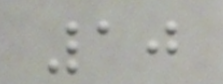10
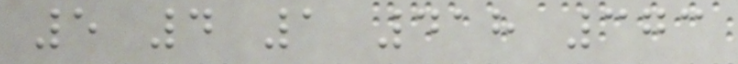5 4 1 418 373
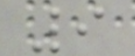9
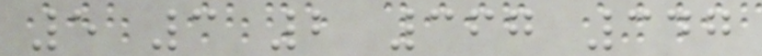5 3 2 367 347
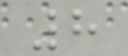8
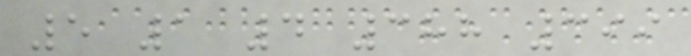5 1 4 388 399
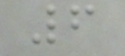6
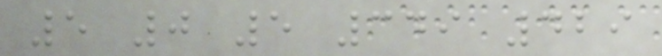5 0 5 349 429
